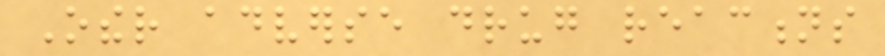Other adverse drug reactions
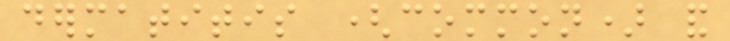dermatitis (common) and
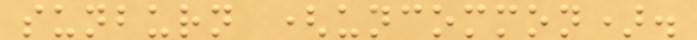sunburn (uncommon).
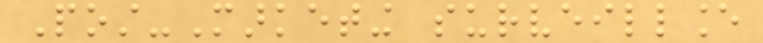Post-Marketing surveillance
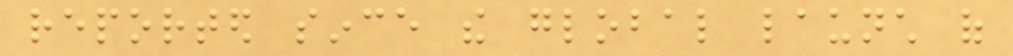reported since the global launch of
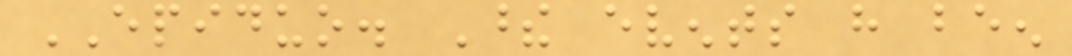EPIDUO. These events have been
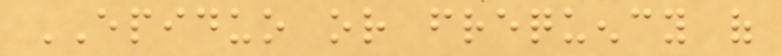EPIDUO or frequency of
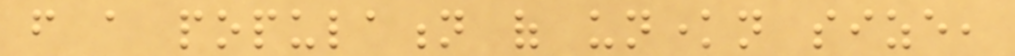from a population of unknown size,
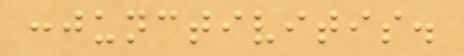conjunctivitis.
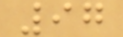97
